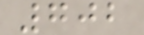702
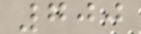700
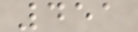451
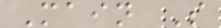Main S
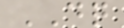DQ
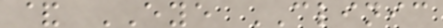& EYE CLINIC
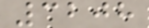3208
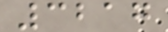3217
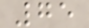75
